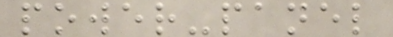power-panel
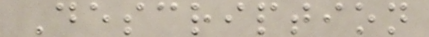Description
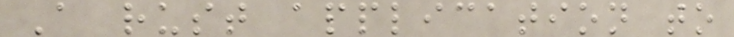A rust application to
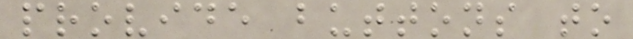provide buttons to
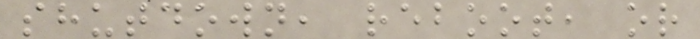shutdown, reboot, or
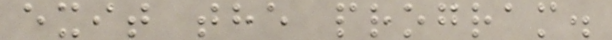exit the program.
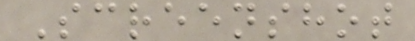Screenshot
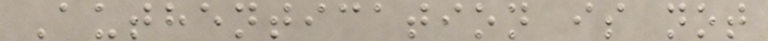Authentication is not
